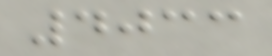4033
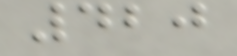420
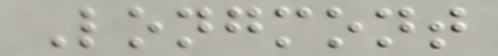Longmont
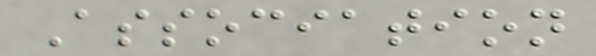Association
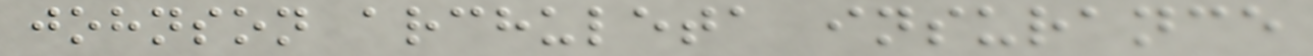johnson archuleta insurance
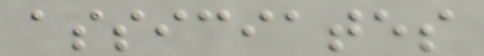assiciates
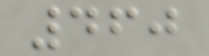460
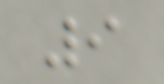9
